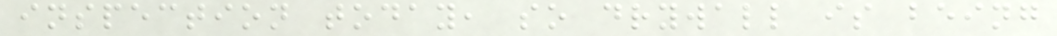inspection today, so drywall is being
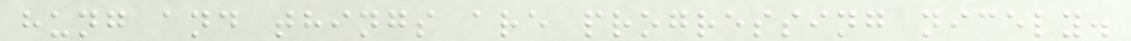hung and things are progressing nicely.
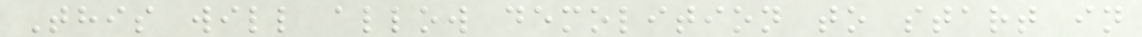This will allow demolition to start in
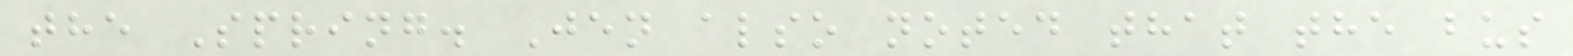the Spring. Jen also noted that the bus
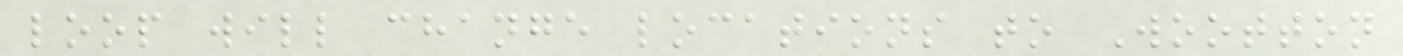loop will change locations to Wootton
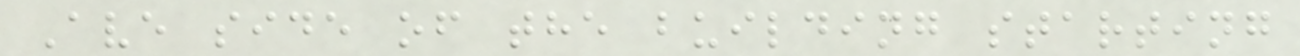Ave side of the building starting
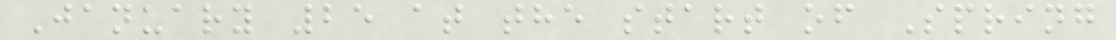January 25 at the start of Spring
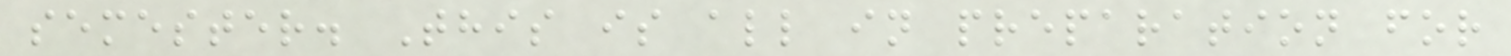semester. This is all in preparation for
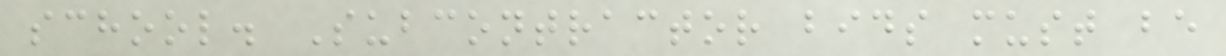school. Subcontractor bids must be
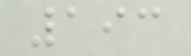193
